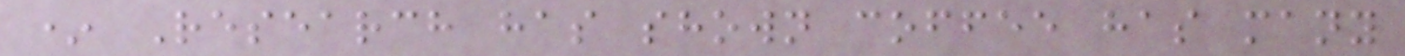* Research has shown coffee has many
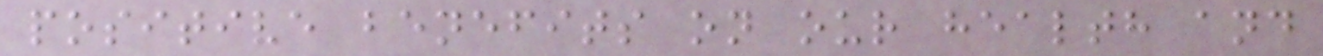positive benefits on our health and
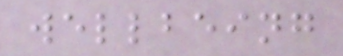wellbeing
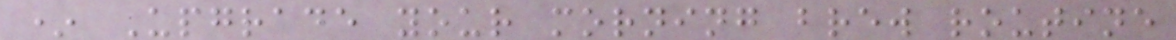* Upgrade your morning brew routine
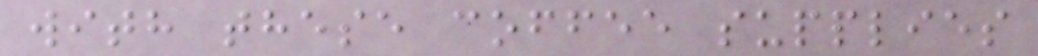with these coffee supplies
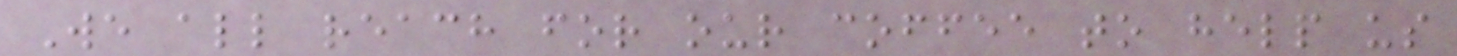We all reach for our coffee to help us
